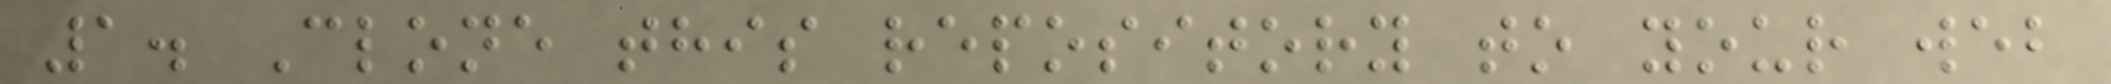1. Clone this repository to your web
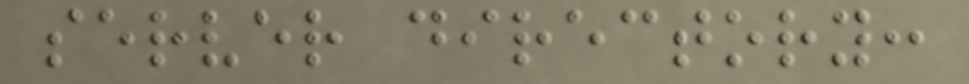server directory:
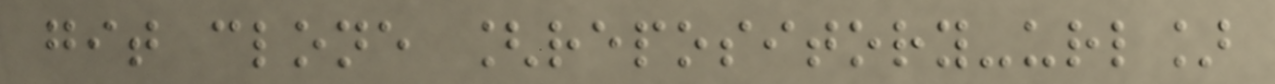git clone [repository-url]
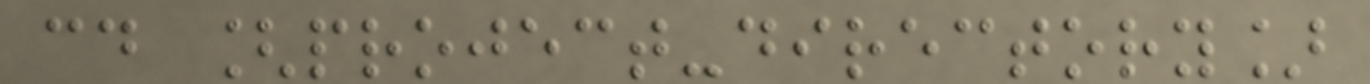cd [project-directory]
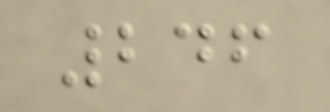246
